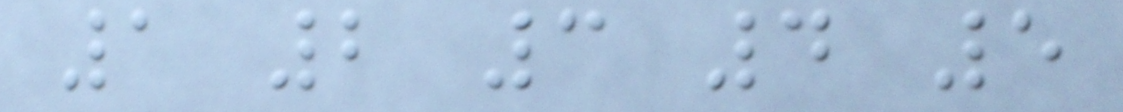1 2 3 4 5
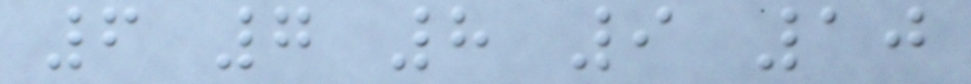6 7 8 9 10
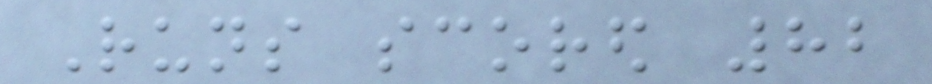Runs scored 82
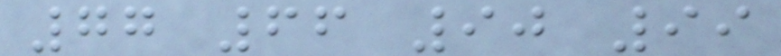77 66 90 99
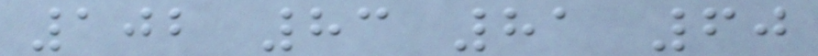102 83 81 60
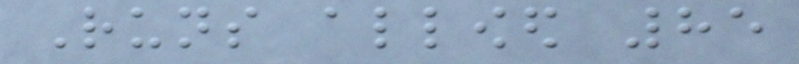Runs allowed 85
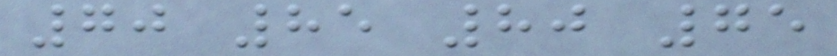70 85 80 75
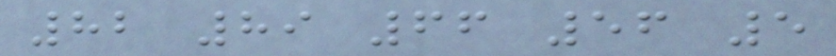82 89 66 56 5
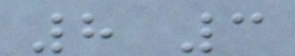8 3
